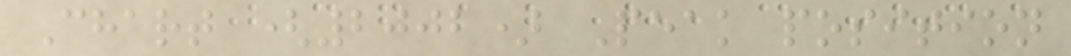Chart (2002) Peak position
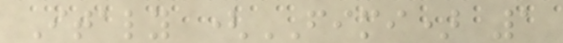Italy (FIMI) 1
